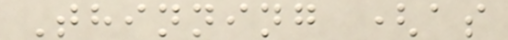Thinning (as
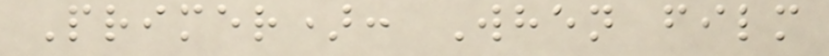Primer): When film
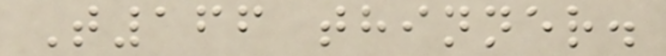T166 thinner.
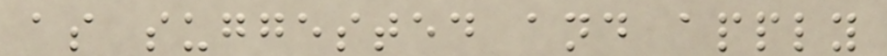as suggested and apply
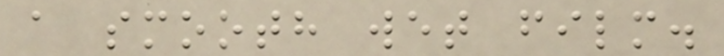a smooth wet film.
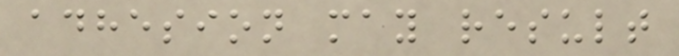adhesion may result
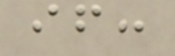if:
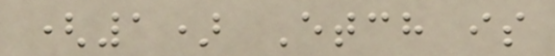(1) Etch is
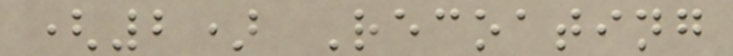(2) Recoating
